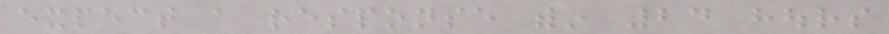expect a response within 24 hours
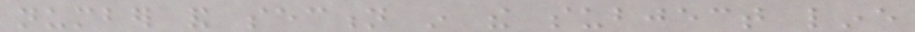number and section in the subject line
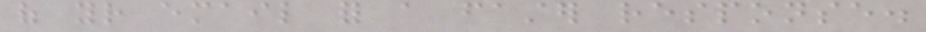of your email for a faster response.
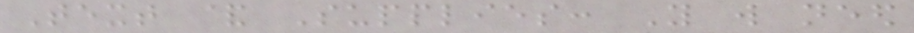Text & Supplies: You will need
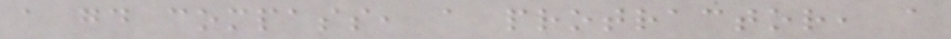a good compass, a protractor, a
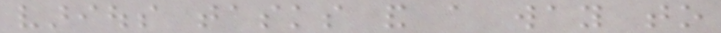various tasks and a way to
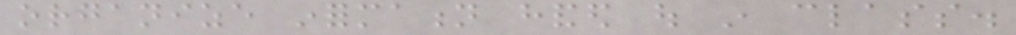organize information handed out in class.
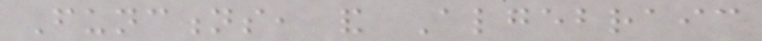Functions, and Algebraic
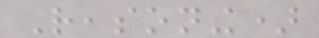Reasoning)
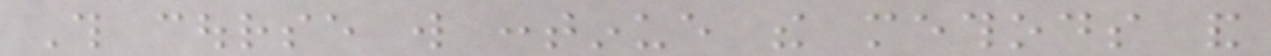This course will continue the methods and
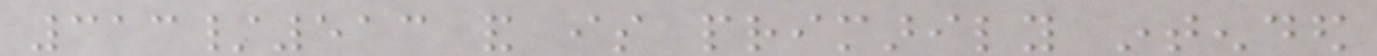313/513 and is primarily intended
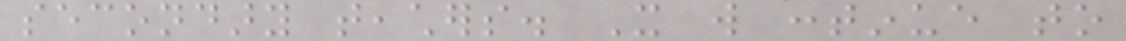secondary teachers. It will continue to
